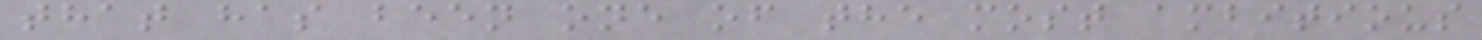that has been one of the most ambitious
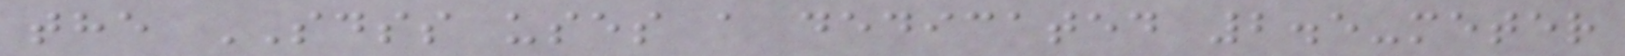the SDSS uses a dedicated 2.5-meter
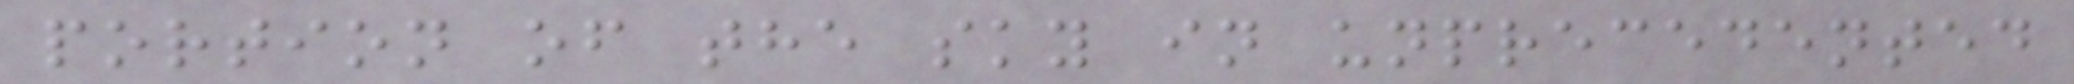portion of the sky in unprecedented
